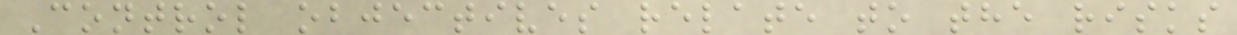Control objectives relate to the risks
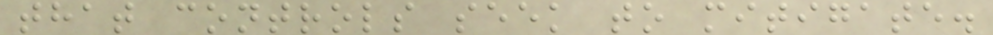that controls seek to mitigate.
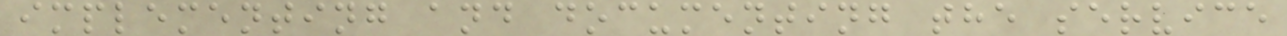implementing and documenting the service
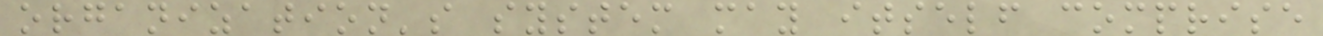organization's system may itself comprise
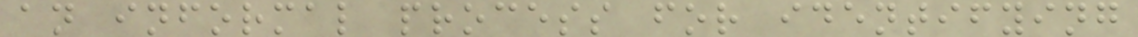an informal process for identifying
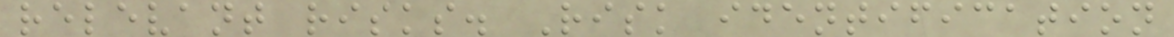relevant risks. Risk identification
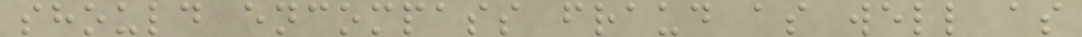should encompass fraud as well as
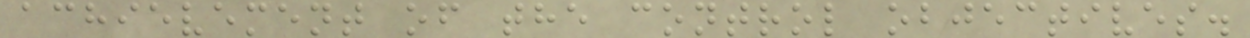achievement of the control objectives.
